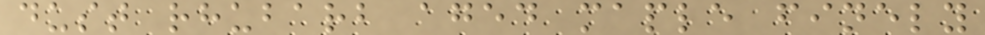dust rhubarb aged maple finely
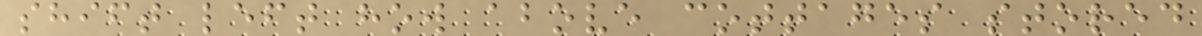shift left how above cottages stored
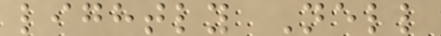lightly Nell
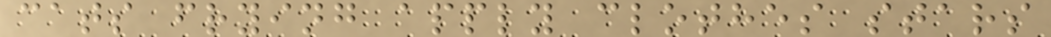cats frying apply clothes stars
